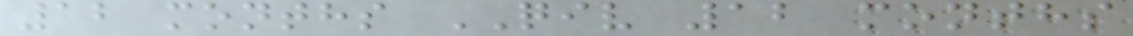12 months QIV 12 months
